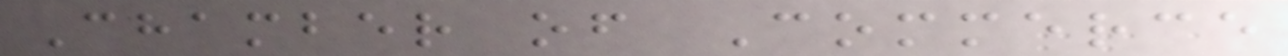Chamber of Commerce
